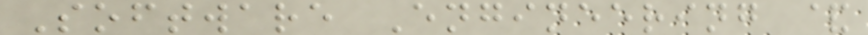Software Engineering &
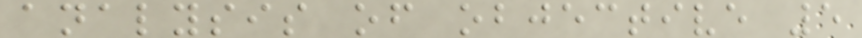analysis of objective 5
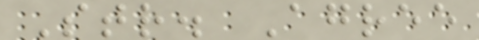Str. Agree
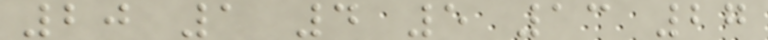20 1 4 5 13 27
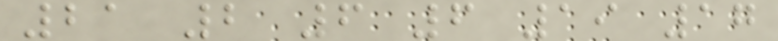21 2 6 6 19 17
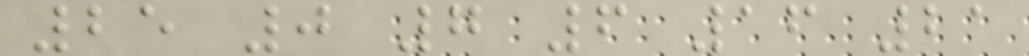25 0 7 6 16 21
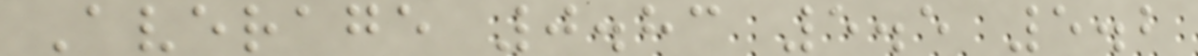Average 0.83 5.5 5.2
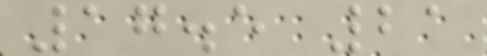17.5 21
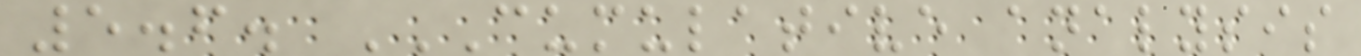5.6. CUMULATIVE ANALYSIS
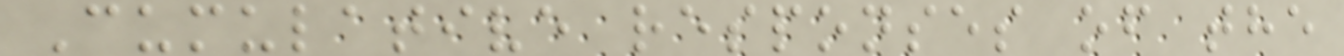Cumulative responses of the
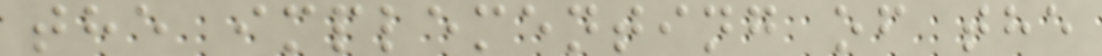the implementing of the
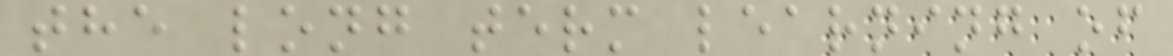the long term learning of
